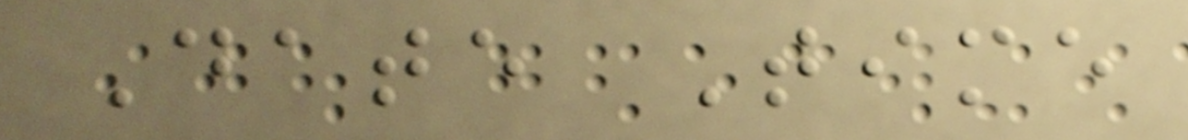Date Time
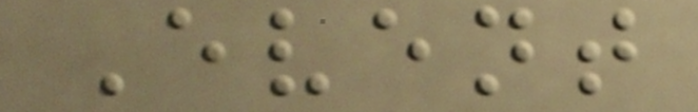Event
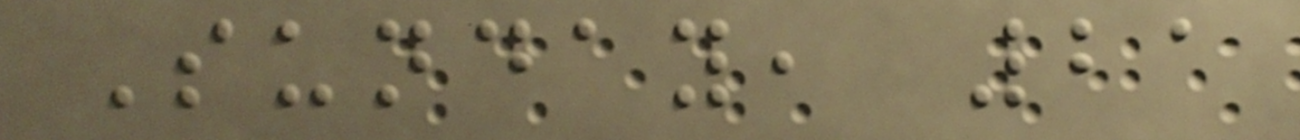Sunday, 21
